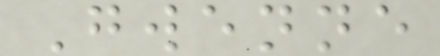Gwenne
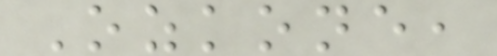Ozkone,
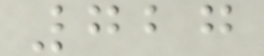727
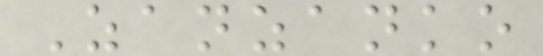Zanzanko
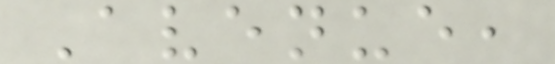Avenue,
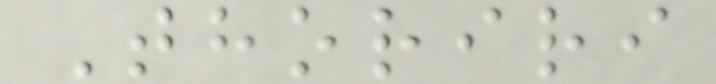Thoriri
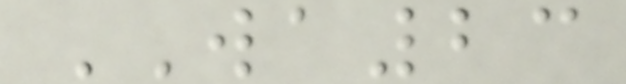WA23
